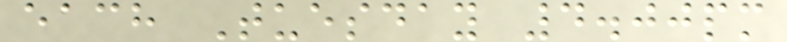each Tuesday 4.00pm
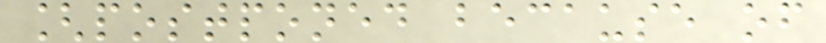[postponed because of
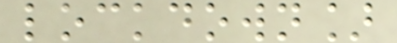lockdown]
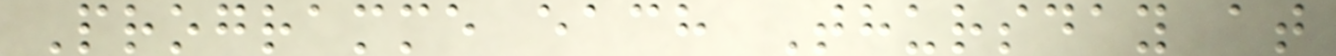Programme each Thursday at
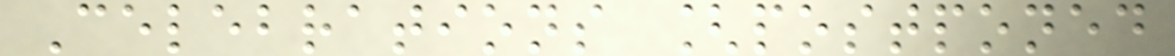Celebrations [postponed
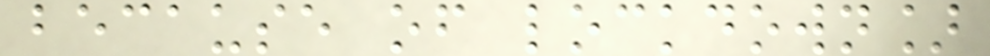because of lockdown]
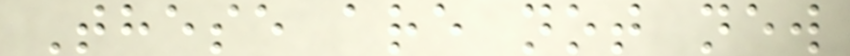These are not new
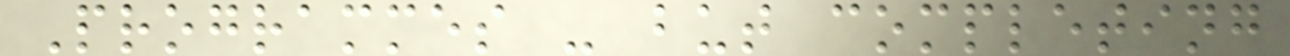Programmes - but completing
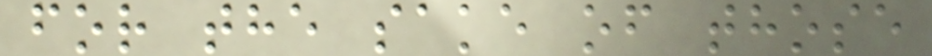for the sake of those
